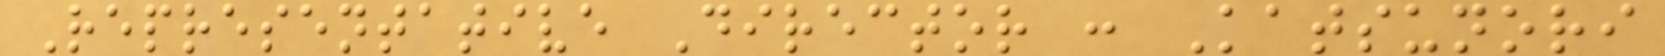Representative Director : Katsunori
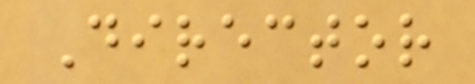Director
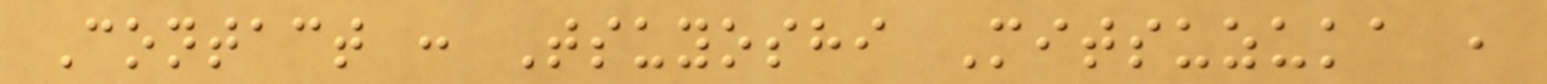Contact : Tsuyoshi Mitsuzuka ,
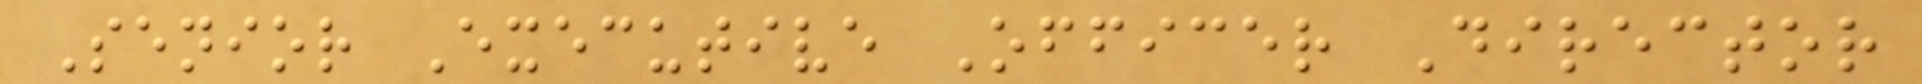Senior Executive Officer Director
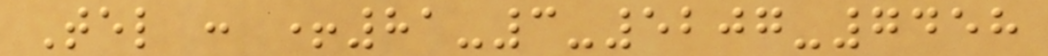Tel : +81-3-5207-7458
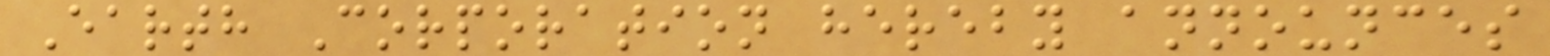Earth Corporation hereby announces
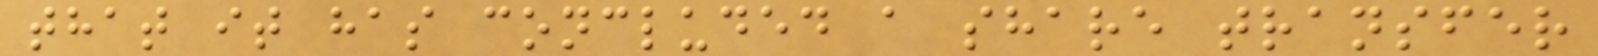that it has concluded a share transfer
